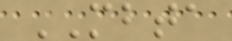MBTA
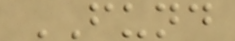FUND
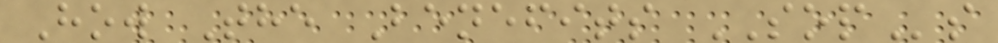How The Benefits SOPs
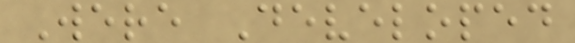Were Developed
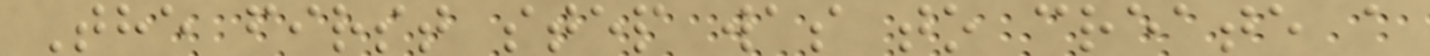The first step was to create a
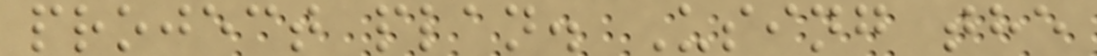project plan. Using the
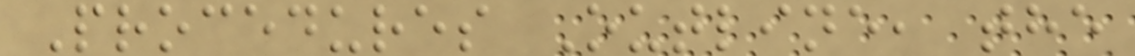Procedures Outline, the
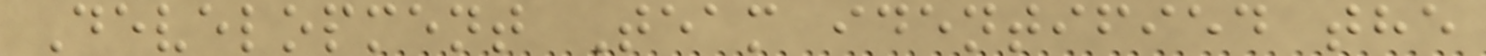Development Team identified the
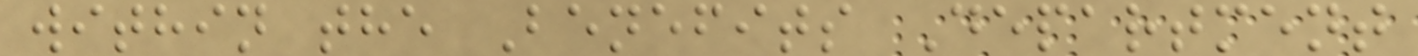within the Benefits Department
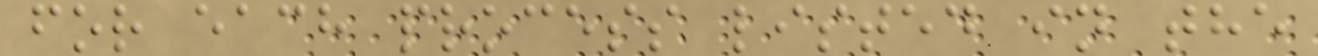for each process listed in the
